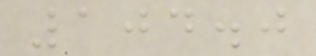104.0
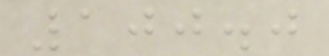100.0
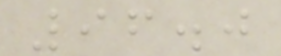96.0
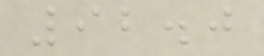92.0
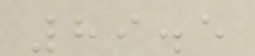89.5
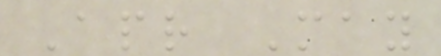Apr May
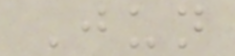Jun
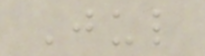Jul
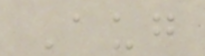Aug
